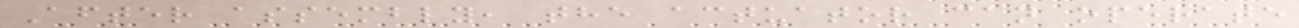After assembly, the actuator can operate
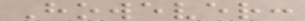However:
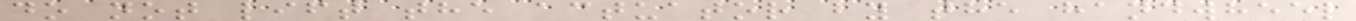do not lift the actuator by the handwheel
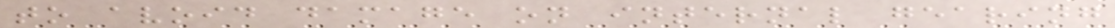to avoid damage on internal gearing
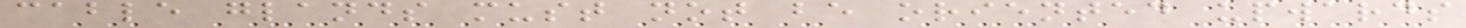cable glands must not be oriented upwards
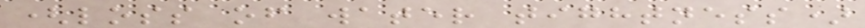(loss of water tightness)
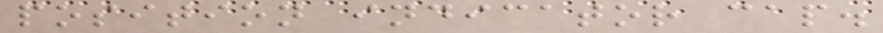position indicator cap.
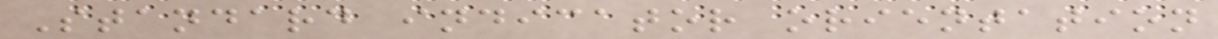Standard indicator orientation
